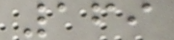169
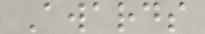Awards
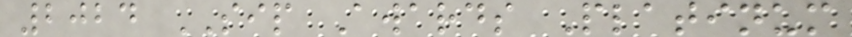2024 SIP Awards Platinum
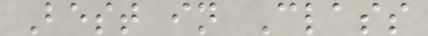Best in Class
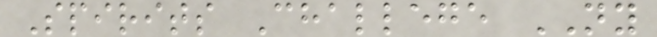Spirits Challege NY
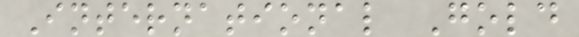International Gold
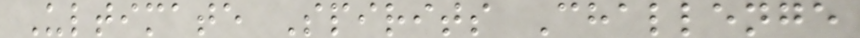Ultimate Spirits Challenge
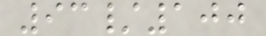93/100
